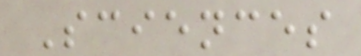Sciences
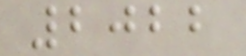2022
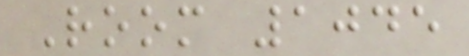Room 1045
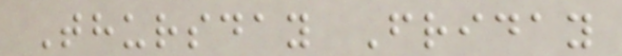Thursday Friday
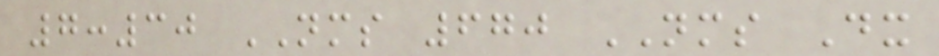7:30 NMS 670 NMS Dx
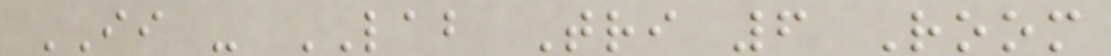II - LAB Tri 6 Room
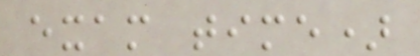exam time)
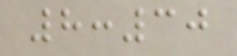8:30
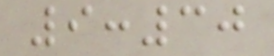9:30
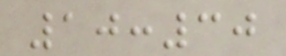10:30
